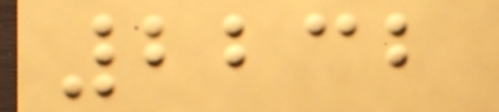2232
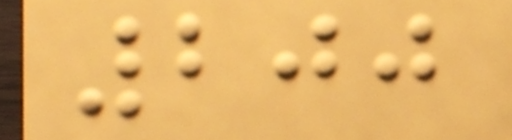200
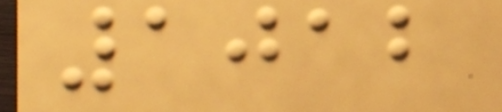1012
